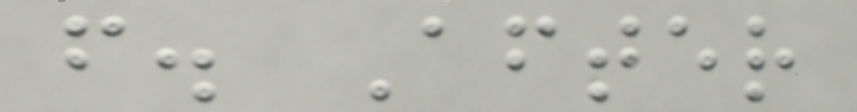f. After
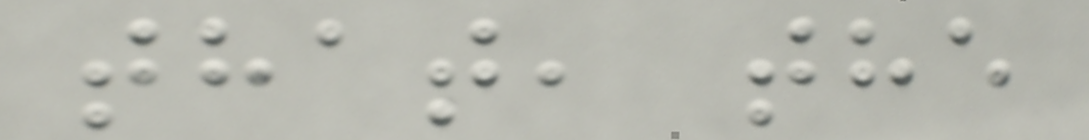that, the
